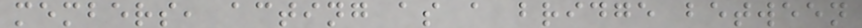members, acting as a bridge between
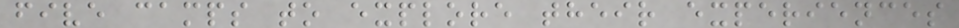five camps to explore their experiences
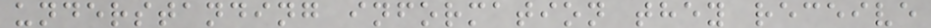understanding information they receive
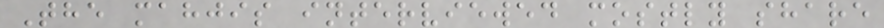The mahjis interviewed mostly share
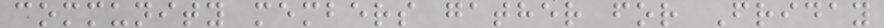community members gather for Friday
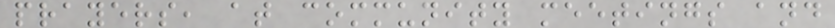prayers, at community meetings and
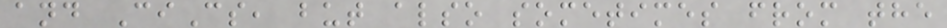and CiCs, but also sometimes from the
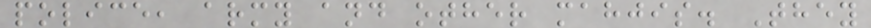police, army and other mahjis. They
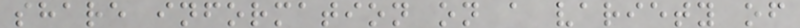share information on a variety of
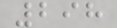298
